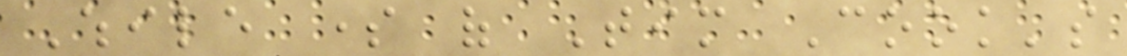While some of Tim Cook's
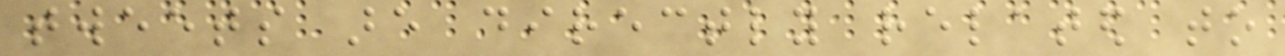tweets are directly related to
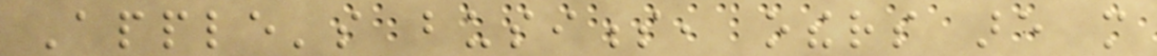Apple's business, others are more
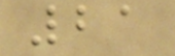21
